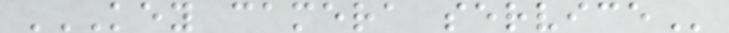KEY CAMERA SERVICE
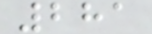281
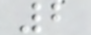2
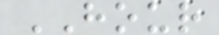HOUR
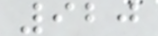920
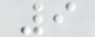9
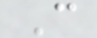C
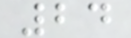24
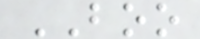BOO
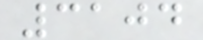3104
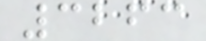3263
